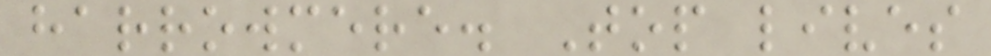harrowmere. Top lives
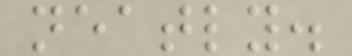neatly.
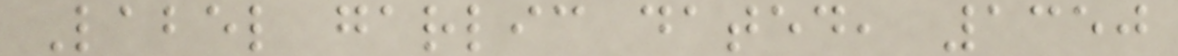Label garlic dated, 1350
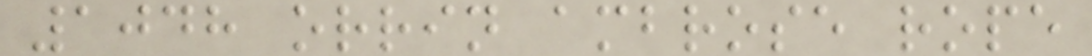1048 orrin ambrose rope
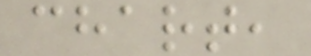chart,
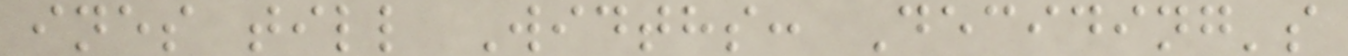ines till Widths: Deciding's
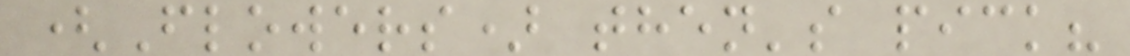(Flowers) then's pick?
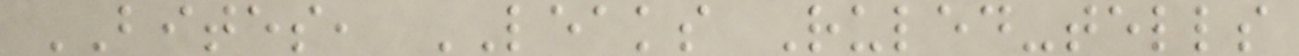BITES, LEAKS Ruled-tells
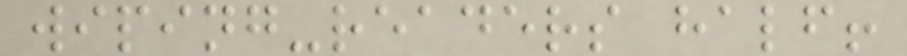wiping-readers half!
